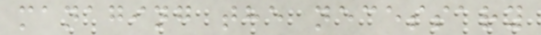managing the necessary
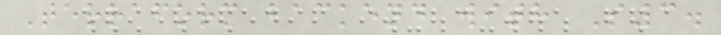Terraform backend with S3.
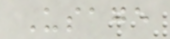Usage
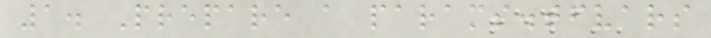1. Prepare a params.tfvars
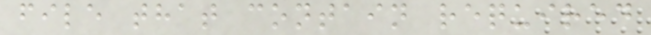file that contain required
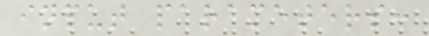input parameters:
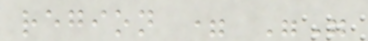region = ""
